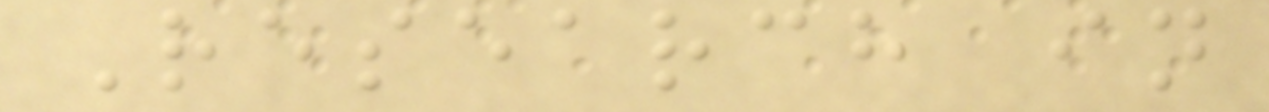Research in
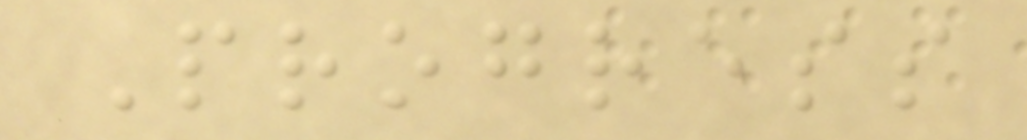Progress
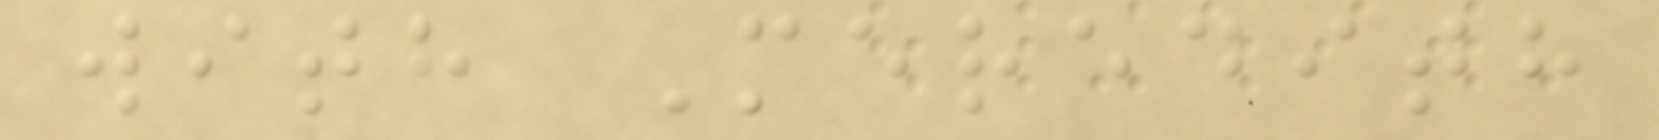with Meredith
